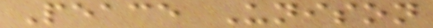Peace Unison
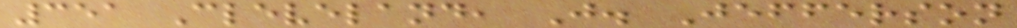351 Cleveland, J. Jefferson
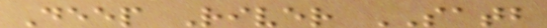Deep River SATB
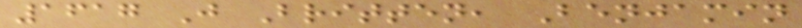1617 J Britten, Benjamin
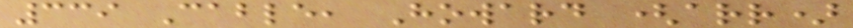339 Cable, Howard (arr)
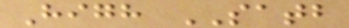High SATB
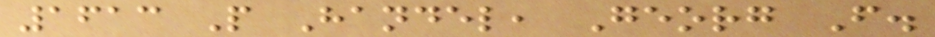1613 P Handel, Georg F.
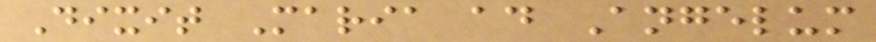Dixit Maria ad Angelum
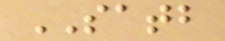SATB
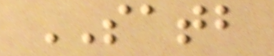SATB
